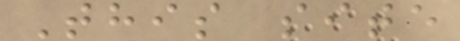This site
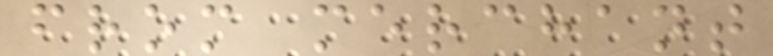from merchant
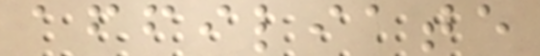affiliate
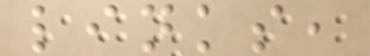links,
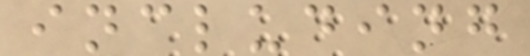including
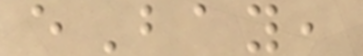eBay,
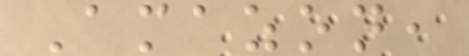Amazon,
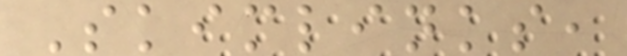Skimlinks,
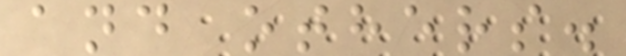and others.
